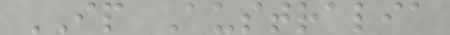IP Australia
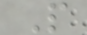P
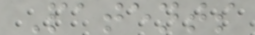Patents
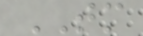TM
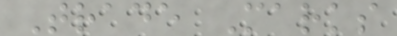Trade Marks
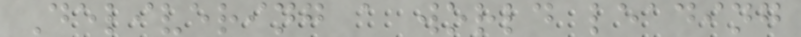Delivering a world leading
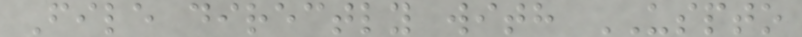File directly with USPTO
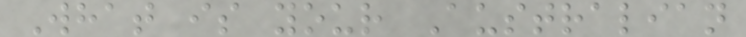What is your Australian
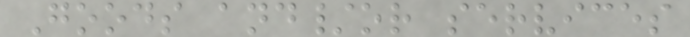Goods and/or services
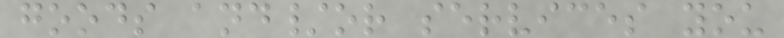goods and/or services you
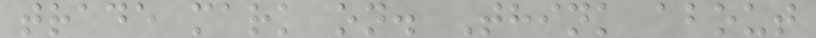trade mark on. Think about
